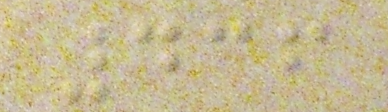436
